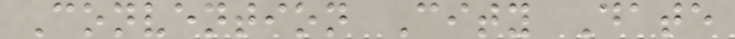Convention City Date
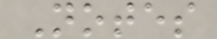Notes
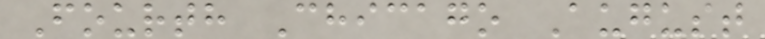Fourth Chicago August
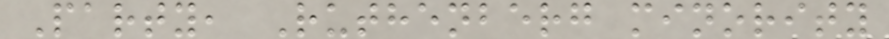Party, Ruthenberg minority
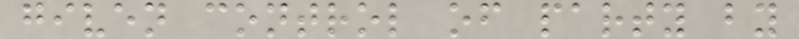given control of party by
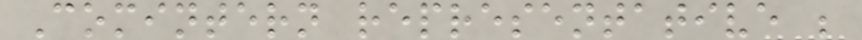Comintern representative ;
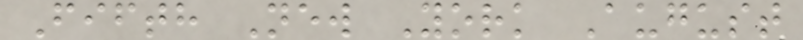Fifth New York August
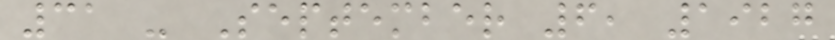31 - September 6, 1927
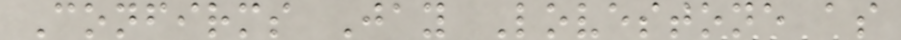Confirms Jay Lovestone as
